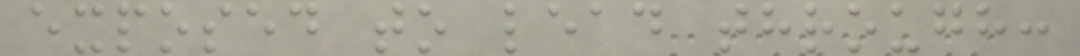exposed to lead through:
